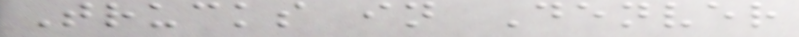Trucks in Denver
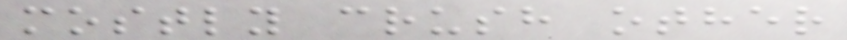mostly crush other
